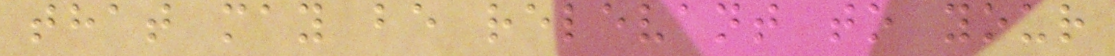that may be relevant to your
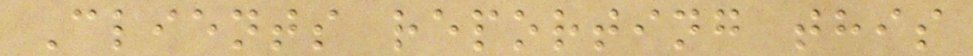Clients reporting this
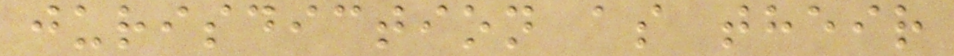jurisdiction as their
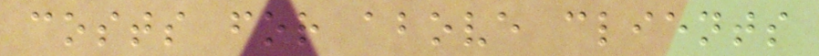costs for above clients
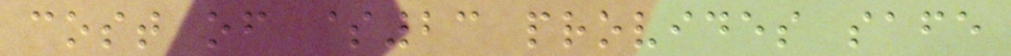cost of $23 provides safe
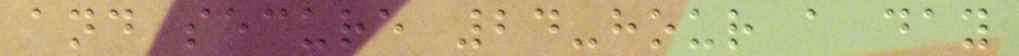and secure 24-hour a day
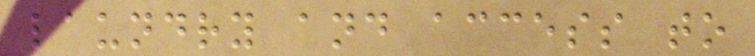laundry and access to
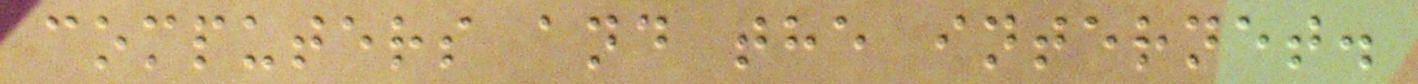computers and the internet.
